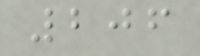206
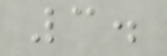3.
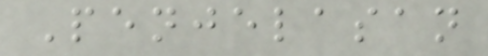Penjelasan
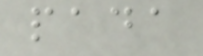pada
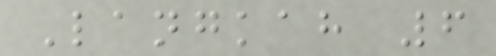Langkah 6
